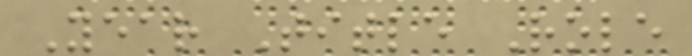Year Title Role
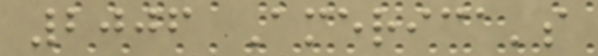2006 America's
